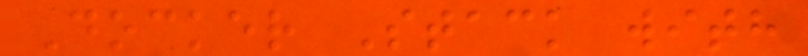Docker Stack with
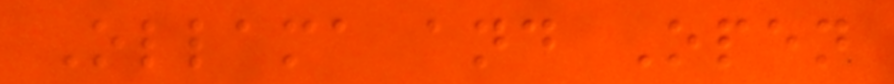Ollama and Open
